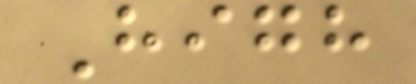High
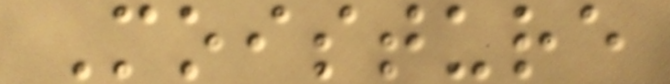Moisture
